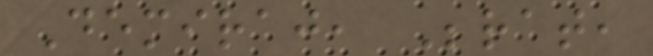Demiraj, Berat,
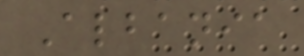Albania
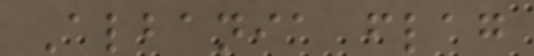Albania flag
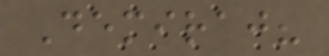Demiraj?
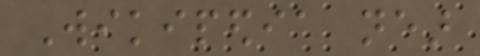Wikipedia near
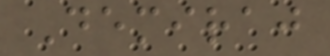Demiraj
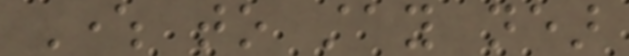Where to stay near
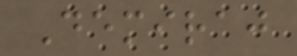Demiraj
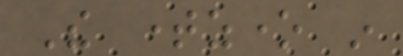The timezone in
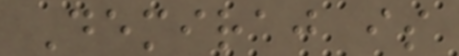Demiraj is
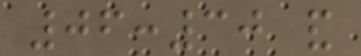06:30 and
